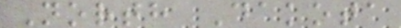North Dakota
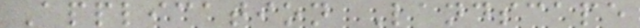Application Landscape
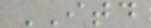ITD
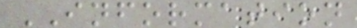INFORMATION
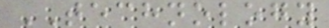TECHNOLOGY
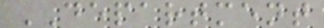DEPARTMENT
